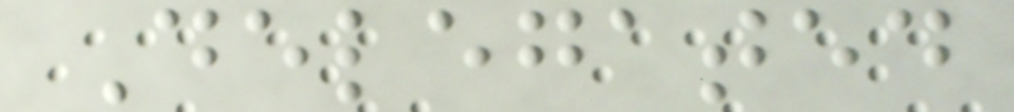Delegated
